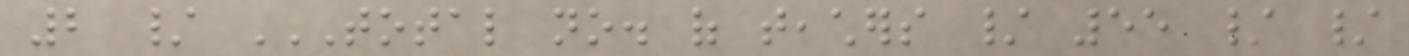2 / TOTAL NO. OF TEACHERS / 55 / /
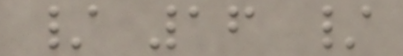/ 16 /
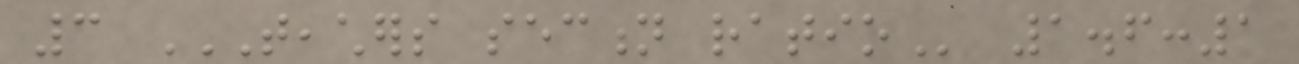3 TEACHERS SECTION RATIO 1.6:1
